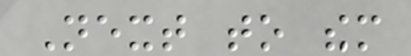Next to them
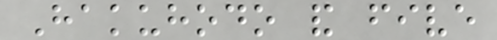Hakuhodo and five
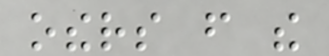others from the
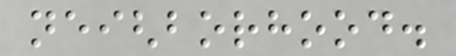neighborhood.
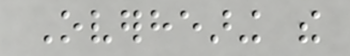Overhearing the
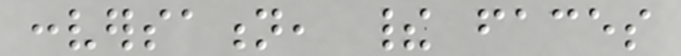conversation, their faces
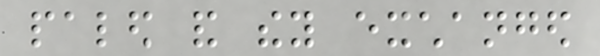paled and they exchanged
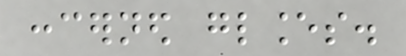concerned glances.
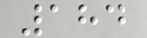184
